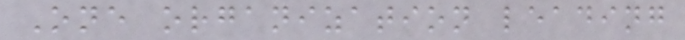One organization leading
